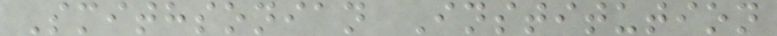Smithsonian Institution
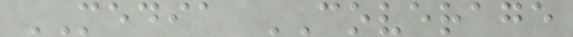MEDIA COVERAGE
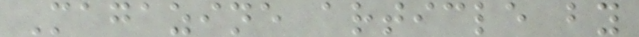Magazine article by
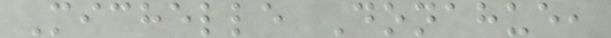Michelle Donahue,
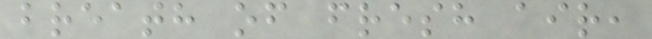breath of fresh air,
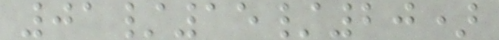01/15/20)
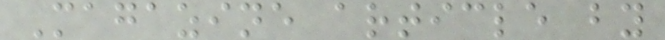Magazine article by
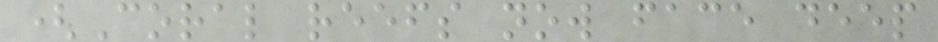(Coral reefs now face deep
